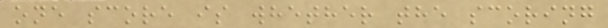one score is whether the scoring
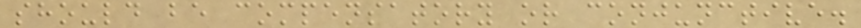should be compensatory or conjunctive.
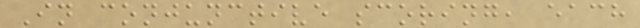In conjunctive scoring, each
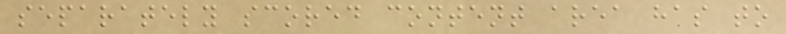separately scored content area has to
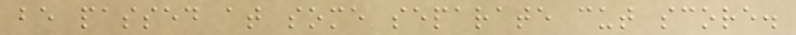be passed at some separate cut score.
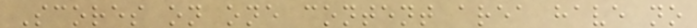Scores on one content area have no
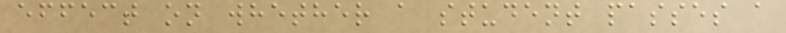effect on whether a student passes a
